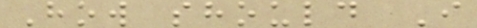How should I
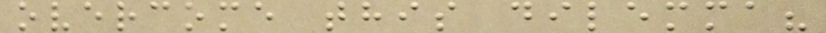overcome this dilemma?
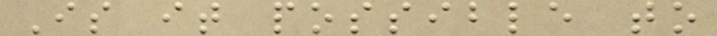Is it possible to
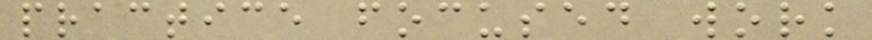practice focused work
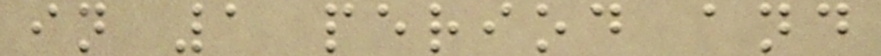in 1 period and
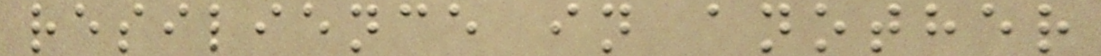resilience in another
